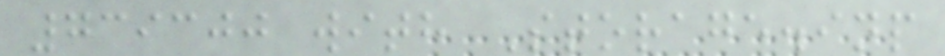739300 with Storage.inp
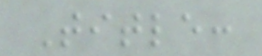Title:
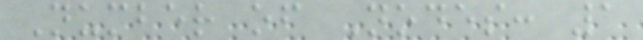Number of Nodes: 1
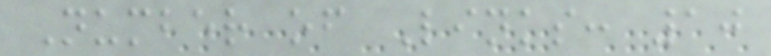Number of Links: 10
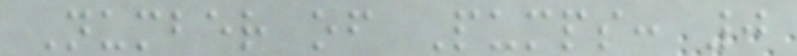Number of Pumps: 0
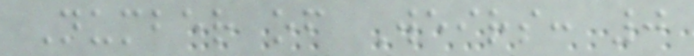Number of Weirs: 0
